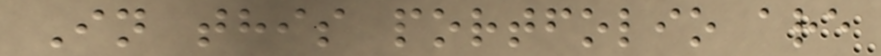In this portfolio are
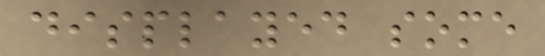displayed some
